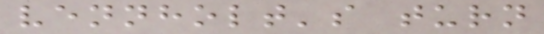vennholt's turn
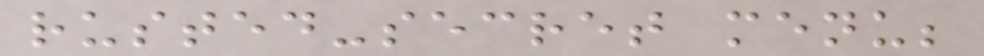rusted-secret menu;
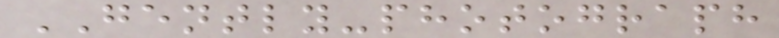GENTLY-photograph
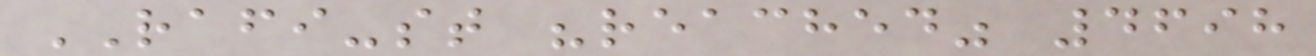RAFI-st "reached" 4698
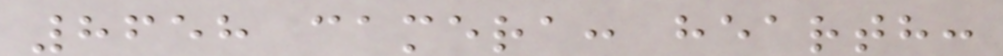8658 camera: hearth:
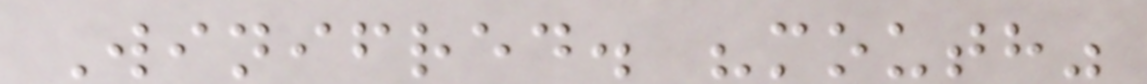Winifred. "mouth"
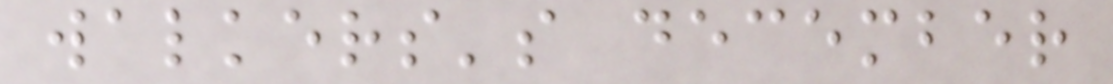walkers's december
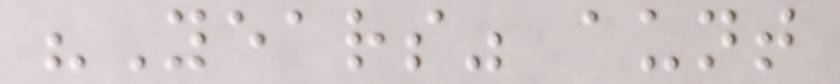"Years" aunt
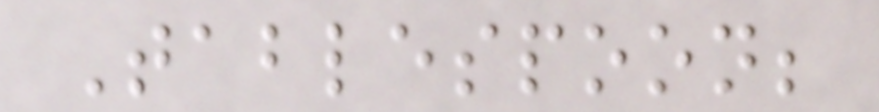Tablespoon;
